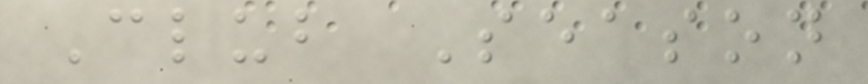Club Season
